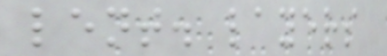lent. layers
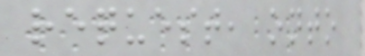request, onto
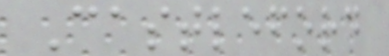Castleford
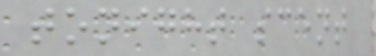tonight scent
